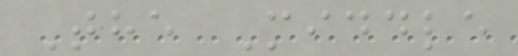The Middle
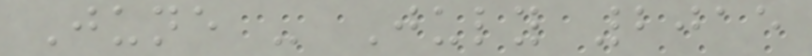June - July 2015
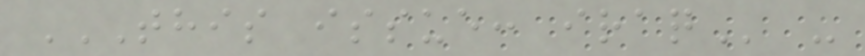THIS ISSUE: IRAQ -
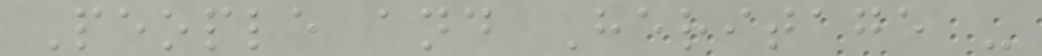People and Heritage -
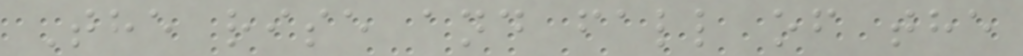The rise and fall of the
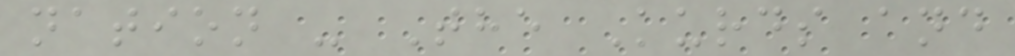nation - The Kurds and
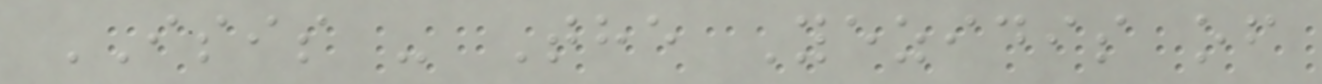ISIS - The Yezidis of
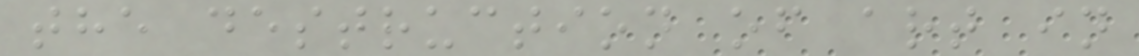the destruction of art in
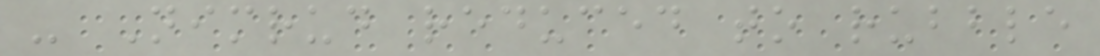- Nimrud reduced to rubble
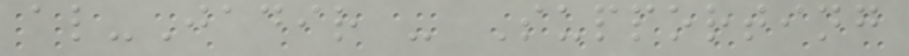al-Jadir - Supporting
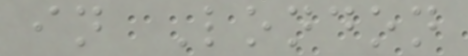in London
